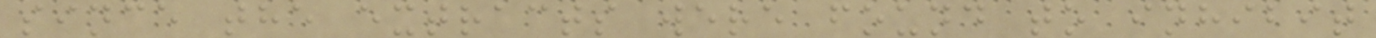since the extracts were found to inhibit
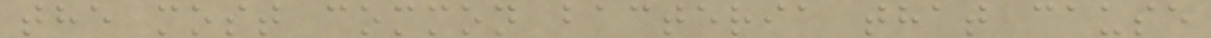the most common bacteria that cause
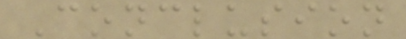Conclusion
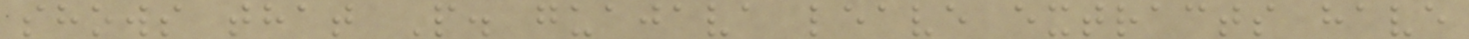shows that P. guajava leave extracts have
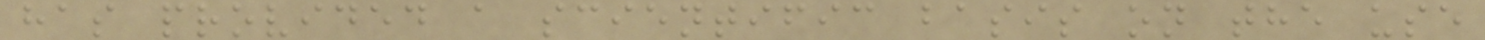has provided a scientific basis on the use
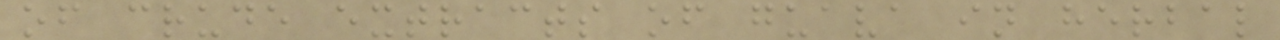of crude extracts of guava in herbal
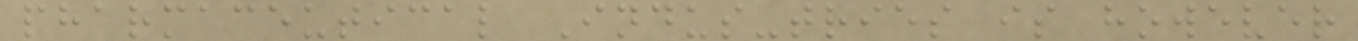pharmaceutical Indus-tries is however
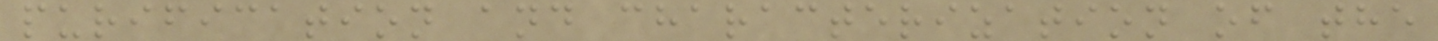purification and characterization of the
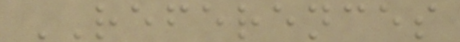REFERENCES
